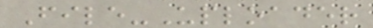File-Uploader
